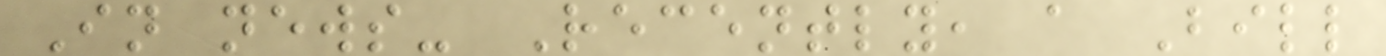In news- Recently, a Bill
